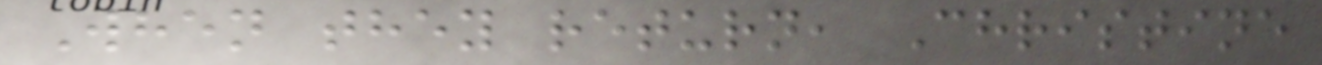When they return, Christine
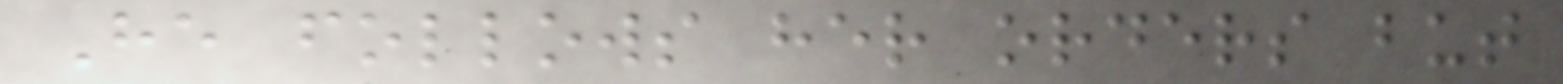He follows her orders but
